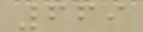669
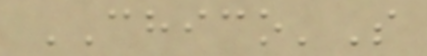CHICO'S
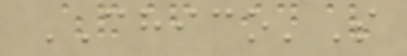CHICO'S
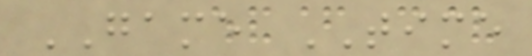GAME TIME
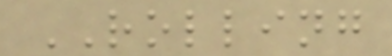ROLLING
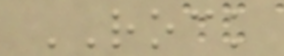ROCK
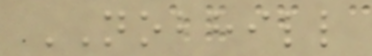NOBHILL
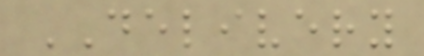DELIVERY
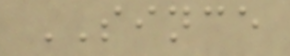SINCE
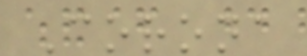Corona
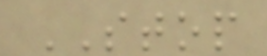STOP
